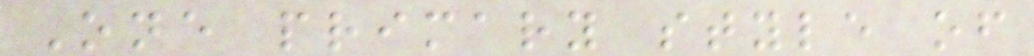One primary style of
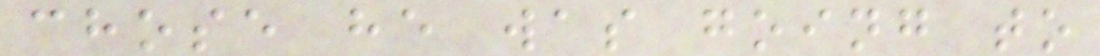chose he was going to
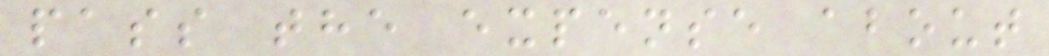pass the expense about
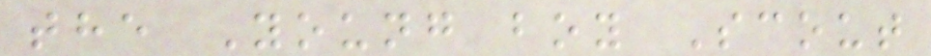the Young boy Scout
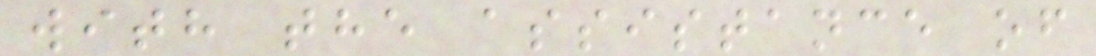with the assistance of
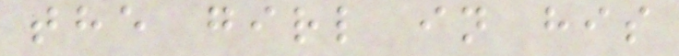the girl in his
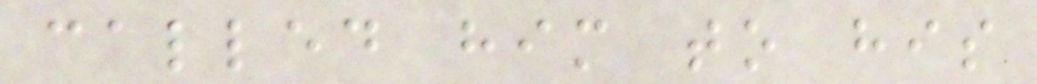called him to his
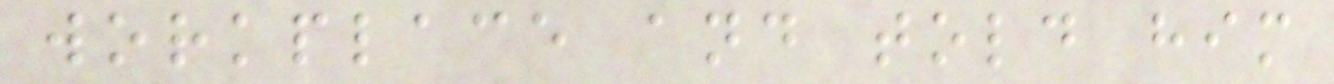workplace and told him
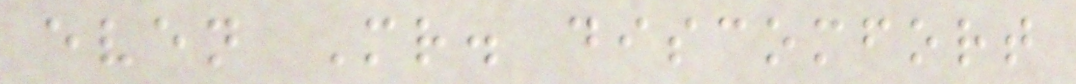even Mr. discomfort
